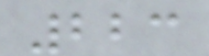223
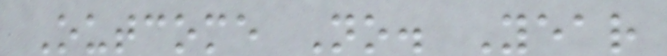Outcome No. Year
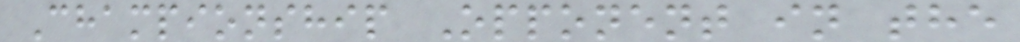Championship Opponent in the
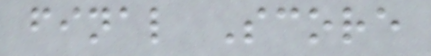final Score
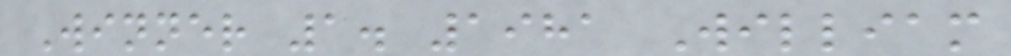Winner 1. 1981 William
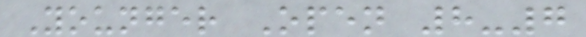Younger Open 8-7
